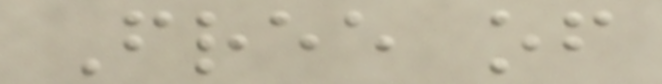Free of
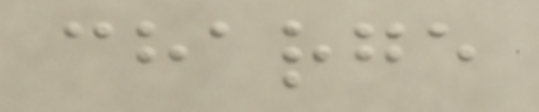charge
